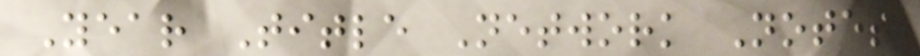Year Title Network Notes
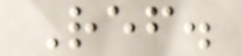Ref.
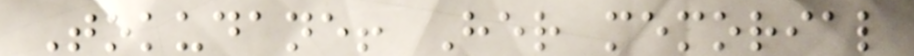Tokudane! Her memorial
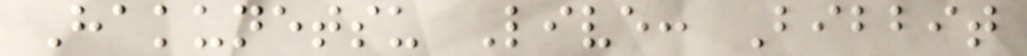Hakunetsu Live: Bibbit
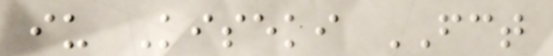iu Kiseki FCT
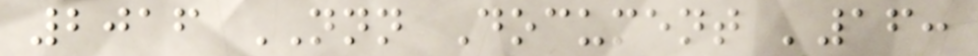2016 NNN Document '16:
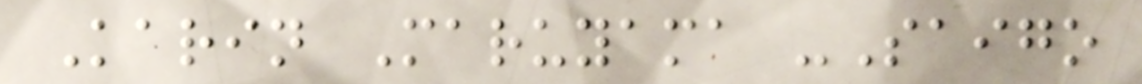Karin Maruyama -Saigo
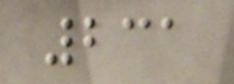231
